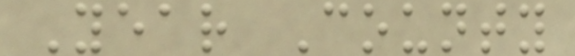Year County
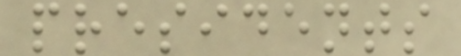presidents
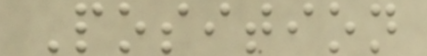Position
